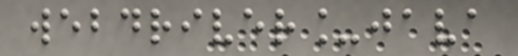webdriver_java
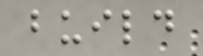build
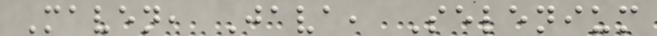Maven, Java, Selenium
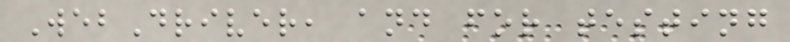WebDriver, and for testing
